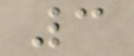3
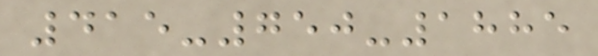415-750-1885
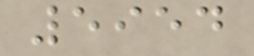5954
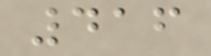416
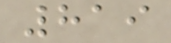819
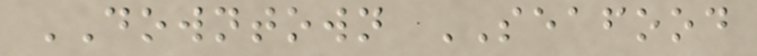DOWNTOWN SEAFOOD
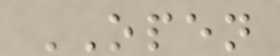OPEN
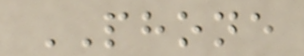PHONE
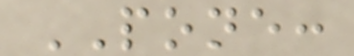PONE:
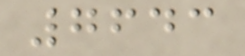7643
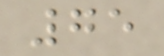75
